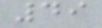49
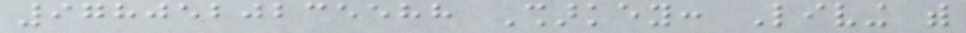9780520235588 Sharkey: Living with
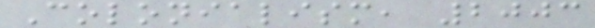Colonialism, 2003
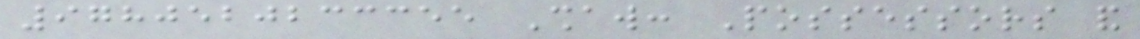9780520233355 Shaw: Possessors and
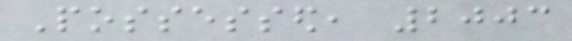Possessed, 2003
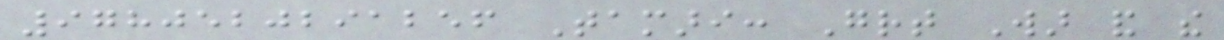9780520291256 Tamari: Great War and the
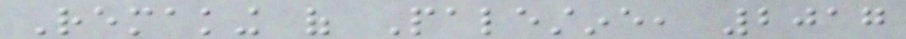Remaking of Palestine, 2017
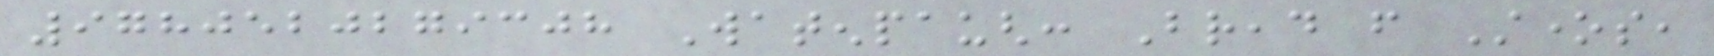9780520279308 Watenpaugh: Bread from Stones,
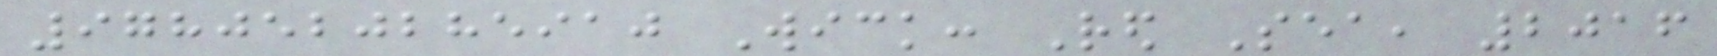9780520285910 Wick: Red Sea, 2016
